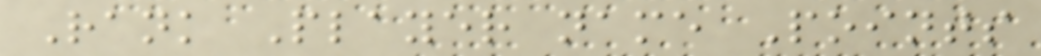Rank Player name Points
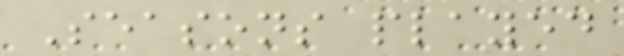Seasons played
